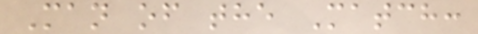Man of the Match:
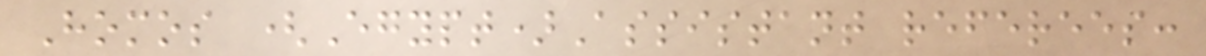Homos (Egypt)Assistant referees:
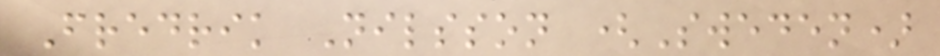Fredrik Nilsson (Sweden)
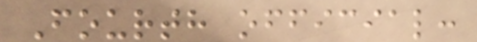Fourth official:
